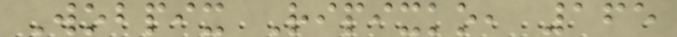Wobpix Ripixko, 165
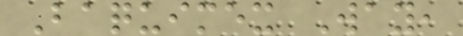Baquimex Way,
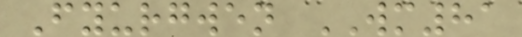Fyurgwen WM81
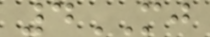4MJ
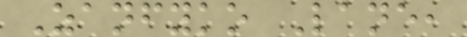Zanfyko Lane,
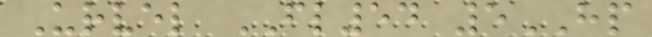Urvel FL54 5HP
